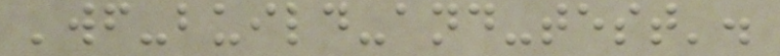'wf-build-and-test'.
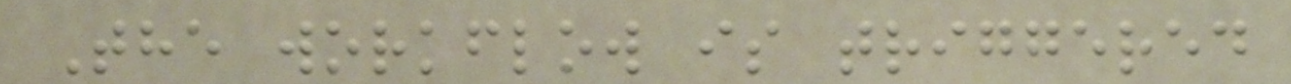The workflow is triggered
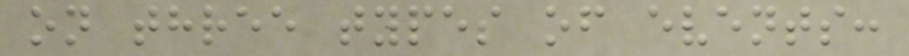on three types of events:
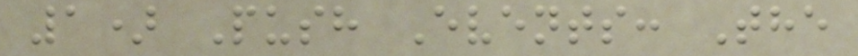1) Push Events: The
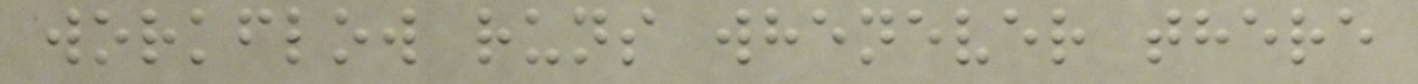workflow runs whenever there
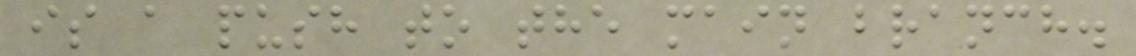is a push to the main branch.
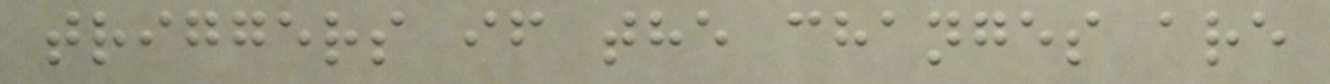triggers if the changes are
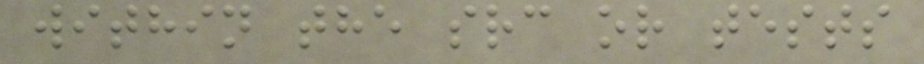within the src or tests
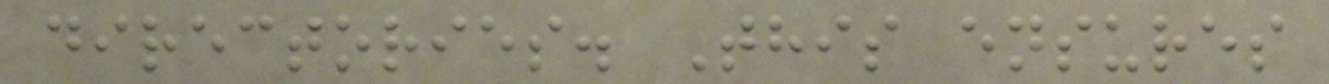directories. This ensures
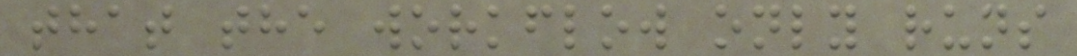that the workflow only runs
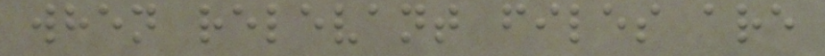when relevant files are
